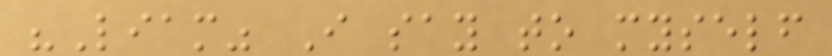"Liam" I say to myself
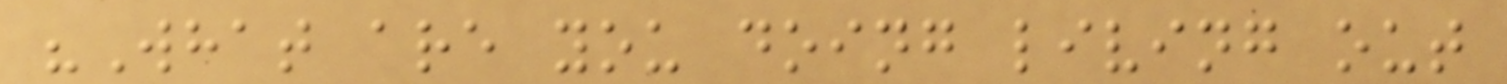"What are you doing living out
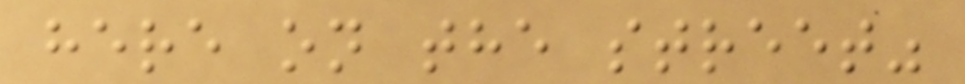here on the street"
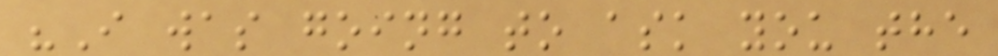"I was going to ask you the
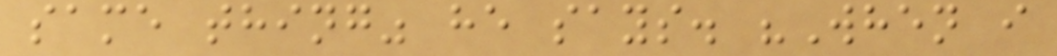same thing" he says. "When i
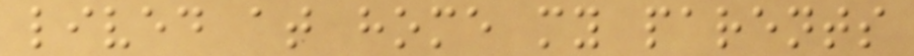lived at home my parents
